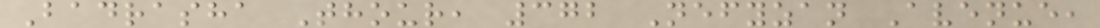Badrasha Thour, 372 Nefyzan Avenue,
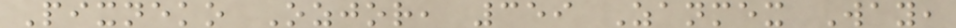Pixneko Ozjor, 359 Zanmex Way,
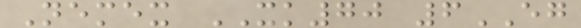Nemex XK70 6EG
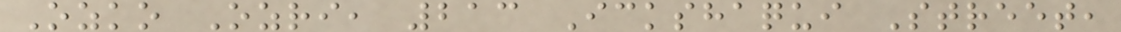Ozko Ozri, 213 Ickshaqui Street,
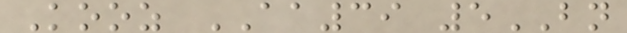Kooz AA39 5BN
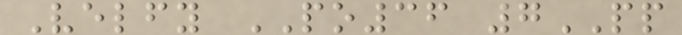Velfy PO36 7PP
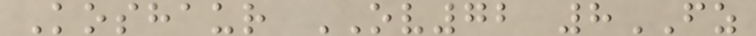Koshaur OV72 8FZ
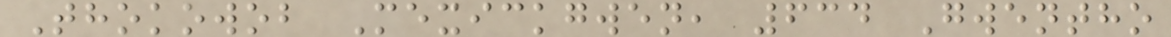Thokowob Mexickgwen, 634 Gwentho
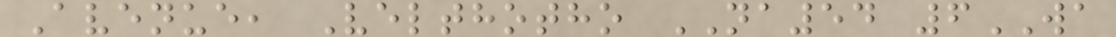Avenue, Velthotho NA54 6WA
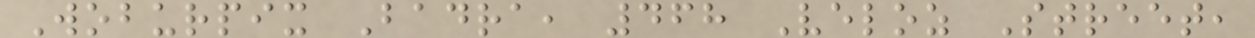Woburpix Badra, 468 Veloz Street,
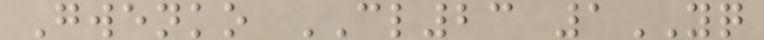Gwenko CL23 1YQ
